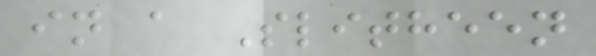in a Slitheen
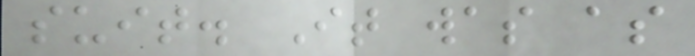suit. It was as
